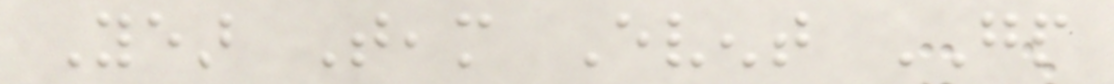Year Team Event GP
